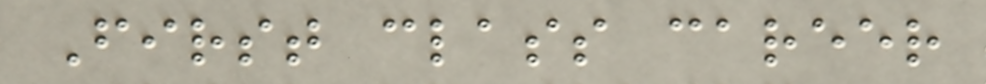First class career
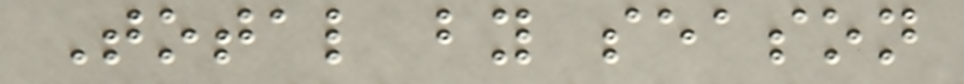Total by season
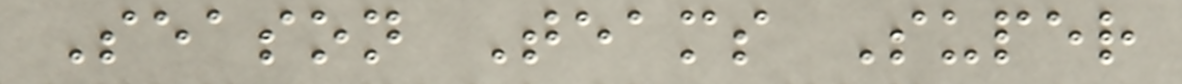Season Teams Super
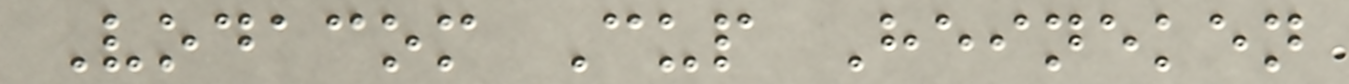Vodacom Cup Heineken
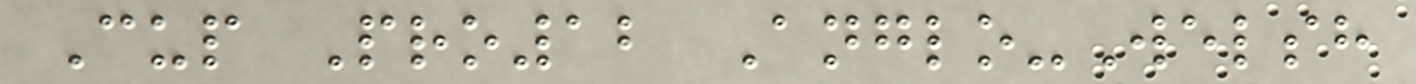Cup Pro12 Anglo-Welsh
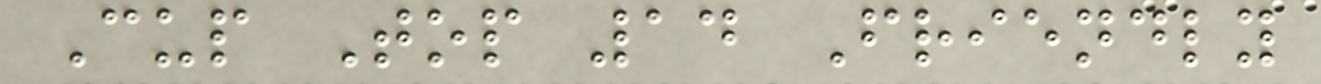Cup Top 14 Friendly
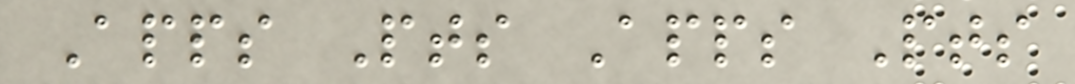Apps Pts Apps Pts
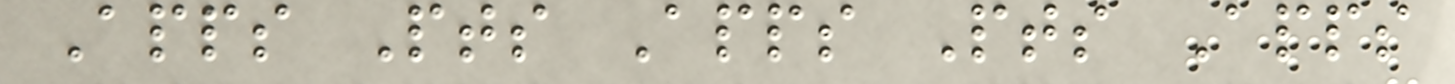Apps Pts Apps Pts Apps
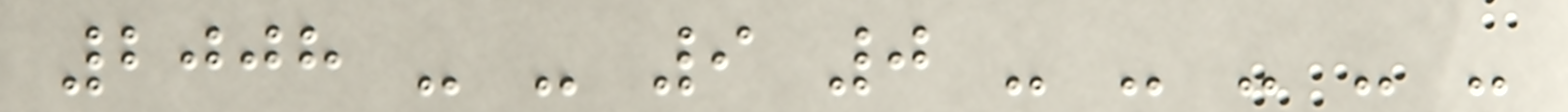2008 - - 9 0 - - - - -
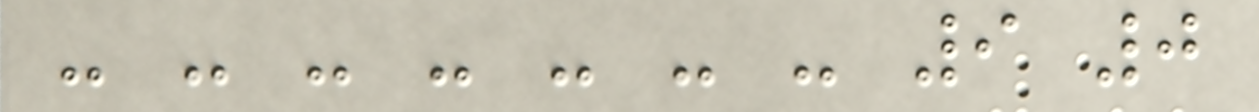- - - - - - - 9 0
